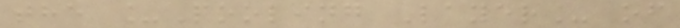the _Pooling Layer_ of
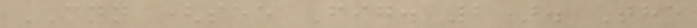CNN (see Fig. 2). The
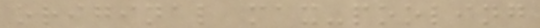original max-pooling
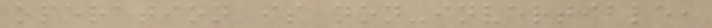operation is non-invertible,
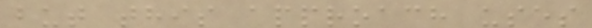but this approach uses
